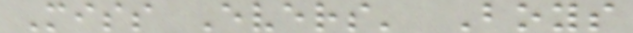Miss Evers' Boys
